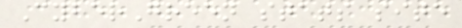CyberGreen stats site
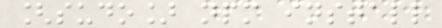[sudo] npm install
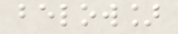below]
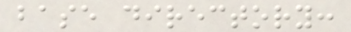base directory:
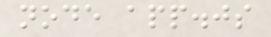node app.js
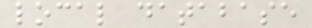local database
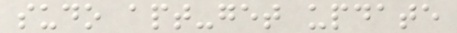sudo apt-get update
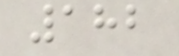182
